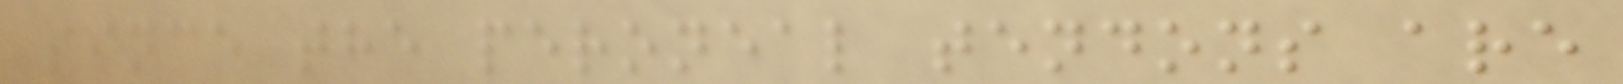since the peroneal tendons are
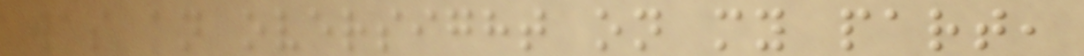was an oversight on my part,
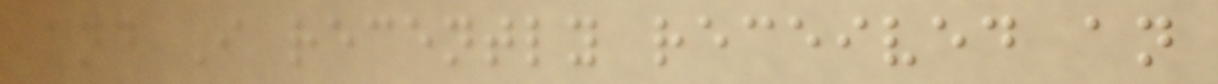and I recently received an
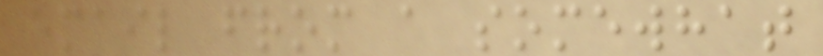email from a somewhat
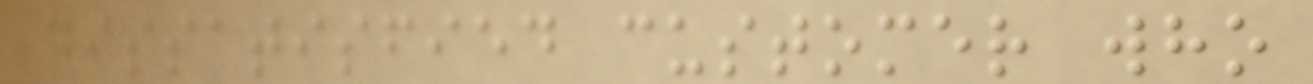dissatisfied customer who
